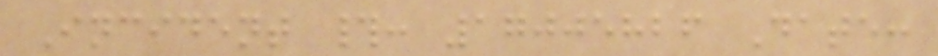Incident #: 17005826 Date:
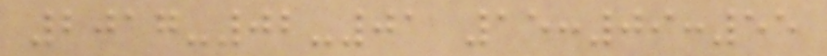2017-02-01 15:09:55
